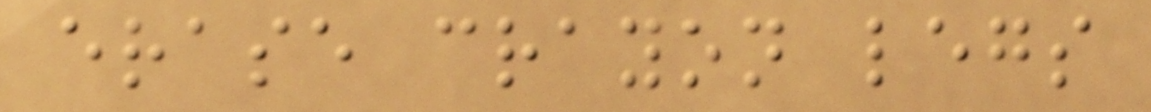erase crayon legs
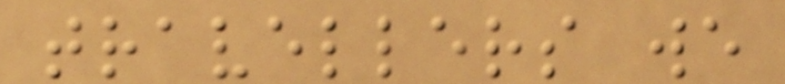travellers we
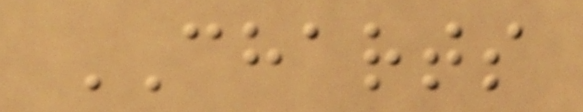CHARTS
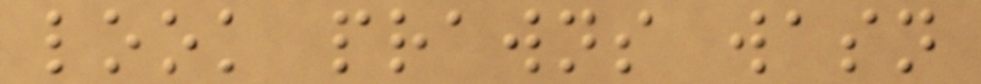look prawns wasn
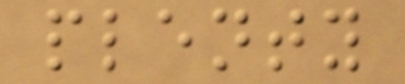plenty
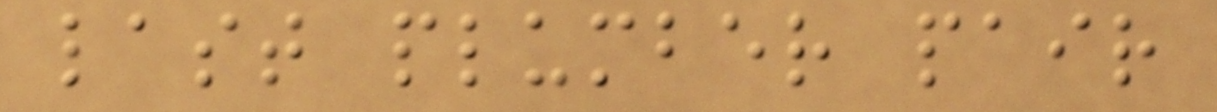last plumber pair
